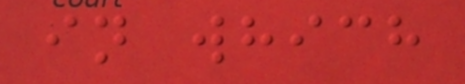in which
